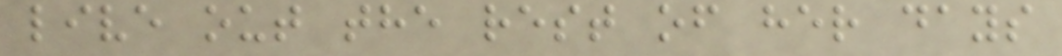live out the rest of her days
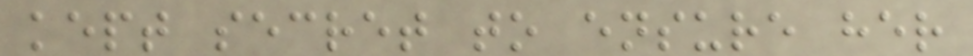kept secret to ensure her
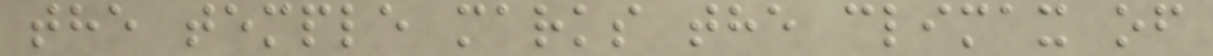the temple marks the climax of
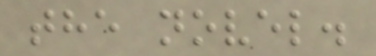the novel.
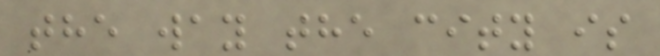the way the city is
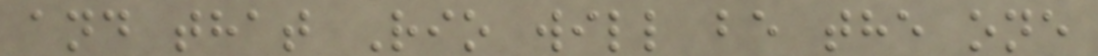and that Rio will be the one
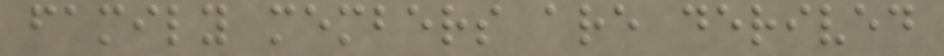family members are derived
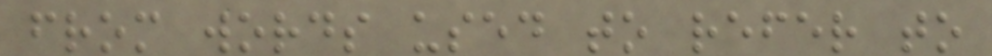from words used to refer to
